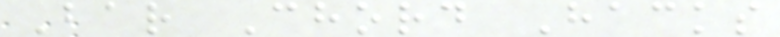Bar Chord Hacks
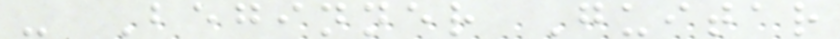- Beginner Guitar
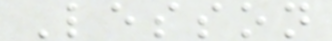Lesson
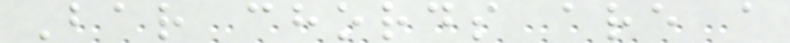Bar chords are a
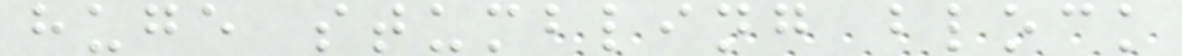huge stumbling block
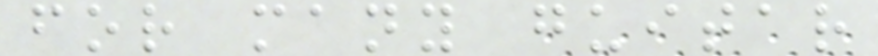for many guitar
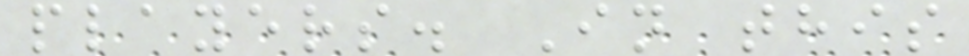players. In this
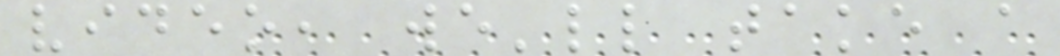video, we'll take a
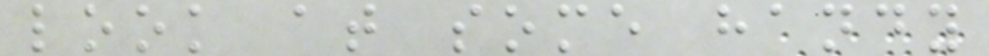look at some handy
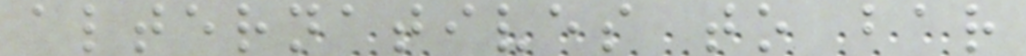alternatives to bar
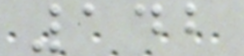142
